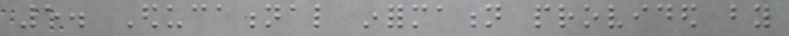5. Educational information provided by
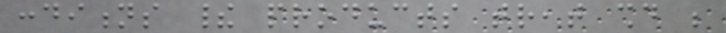conditions their products treat should be
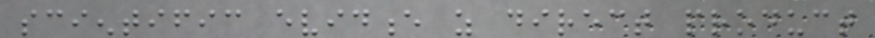scientific evidence as direct product
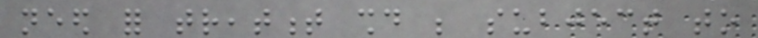need for treatment should be subject to
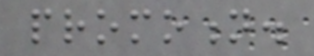promotion.
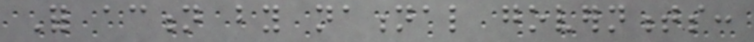For action by national governments:
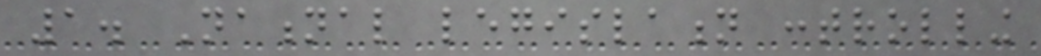1. National legislation controlling
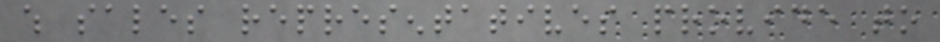which sales representatives provide to
